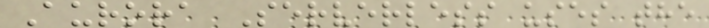Aurora Serverless uses the
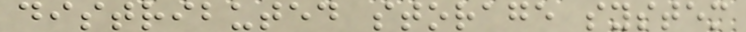distributed storage system
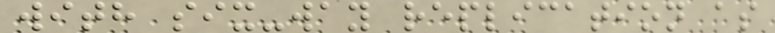with six-way replication as
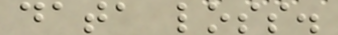data loss.
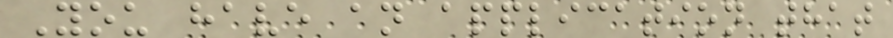You have an application that
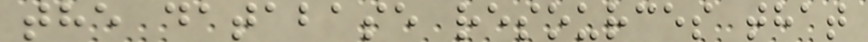the database resources that
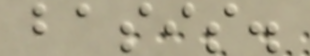basis.
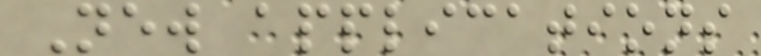New applications
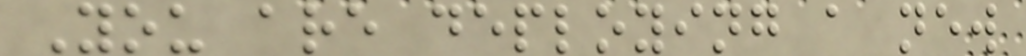You are deploying a new
